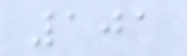101
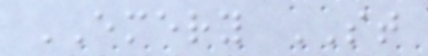EMERY ST
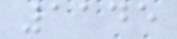1145
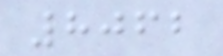8062
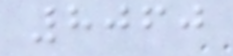8060
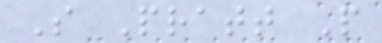S Pratt P
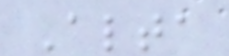Alta
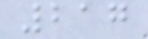217
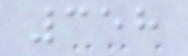358
